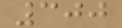300
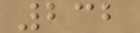232
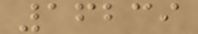16239
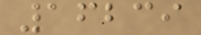16239
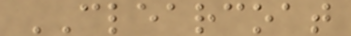CLEARCOAT
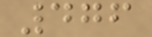476
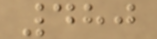480
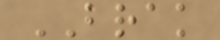BRAK
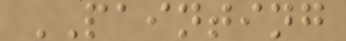PAINTING
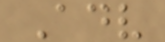Adv
